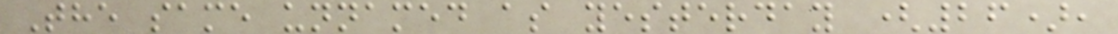The same unnamed as yesterday (26),
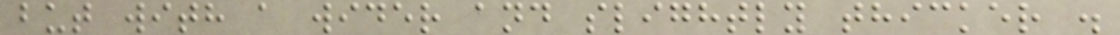but with a wider and slightly thicker .
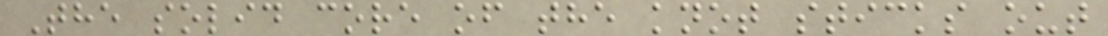The solid core of the knot sticks out
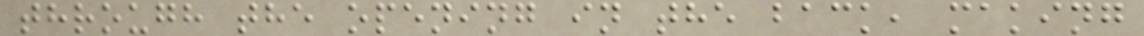through the opening in the back, making
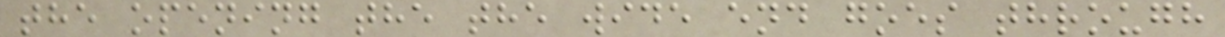the opening the the wide end goes through
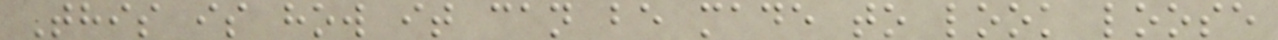This is how it can be made to look loose
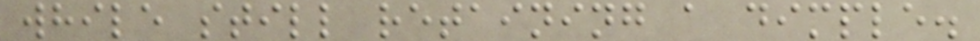while still retaining a dimple.
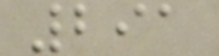291
